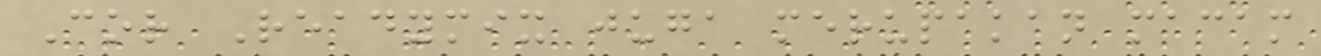Cor Readymix juga merupakan macam
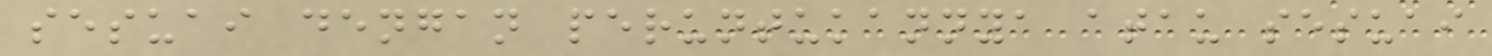sesuai dengan peruntukannya atau sesuai
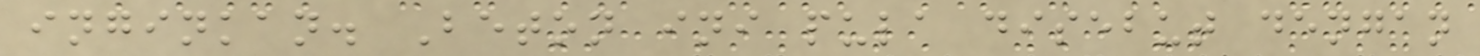inginkan. Beton ini pula disebut dengan
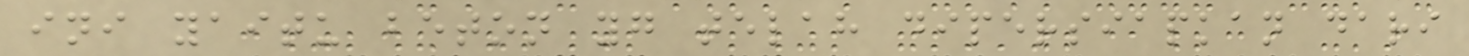ini yaitu beton yg telah dipersiapkan dari
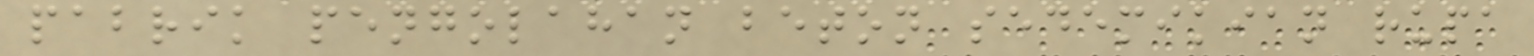pabrik pengolahan beton sedemikian rupa
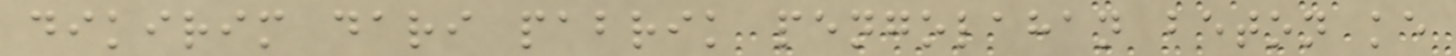dikirim dari pabrik pengolahan beton ke
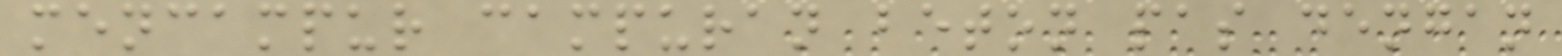mencampur campuran beton pas dengan
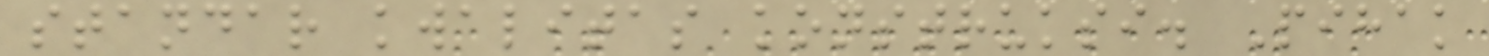standar kwalitas konstruksi. Pihak
